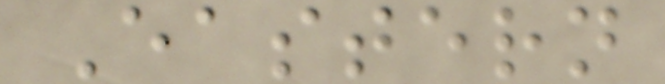Eastern
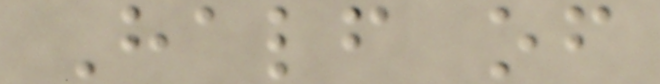Half of
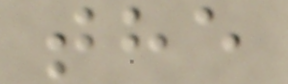the
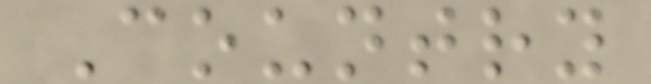Country
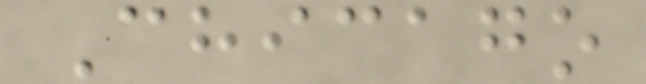Chicago
